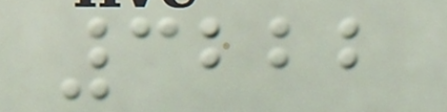3222
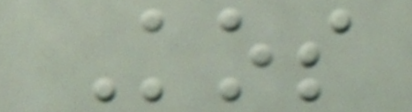Kos
